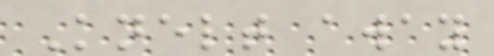Knelt away
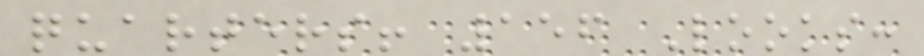quarters! 156 Looks:
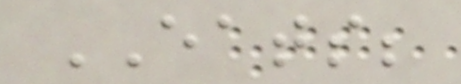EATS;
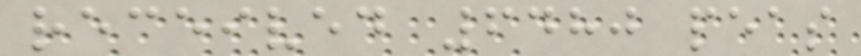received 6480 peas
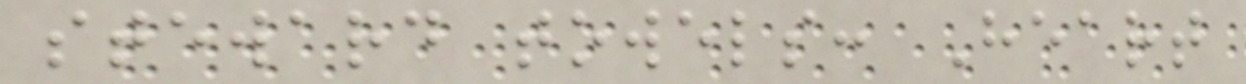steward towels: Heart
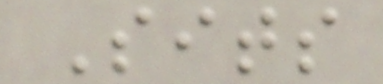Sits
